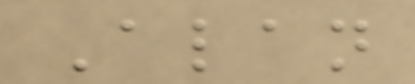Alan
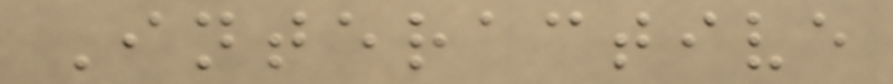Interactive
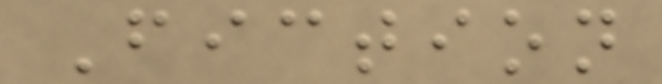Fiction
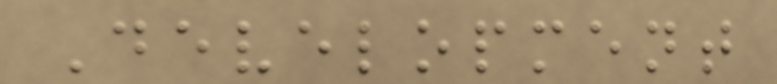Development
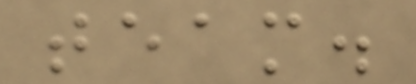team.
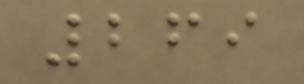269
